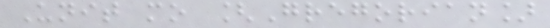Unit mo [Gregorian]
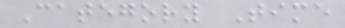Category Time
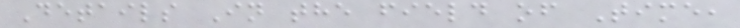Details In the field of Time,
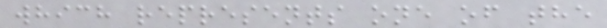which represents one of the
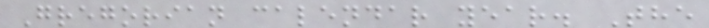Gregorian calendar year. The
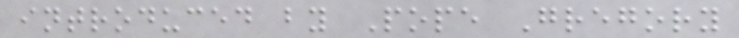introduced by Pope Gregory
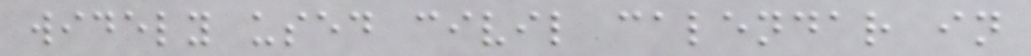widely used civil calendar in
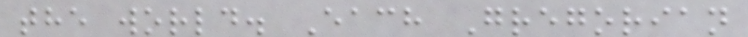the world. Each Gregorian
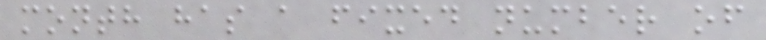month has a fixed number of
